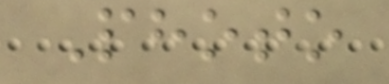Photo
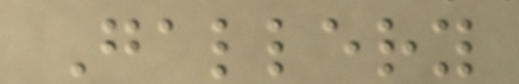Gallery
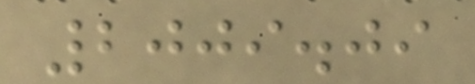2009.09
